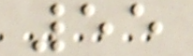55
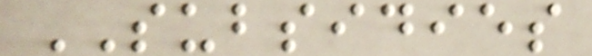SUBSIDIES
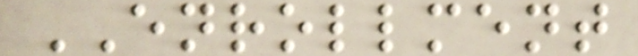ENROLLMENT
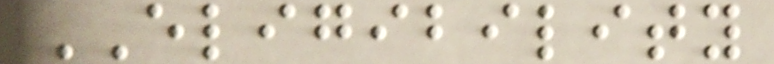ELIGIBILITY
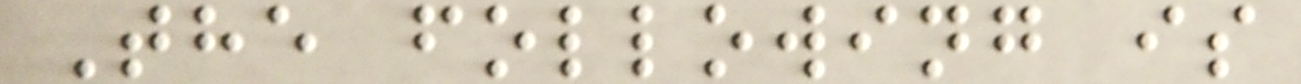The following is
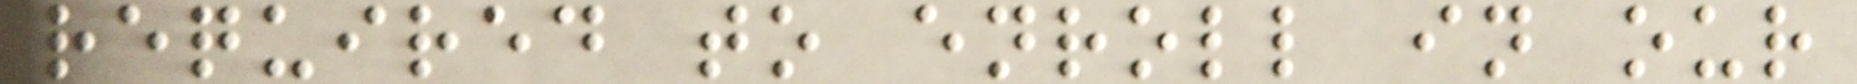required to enroll in our
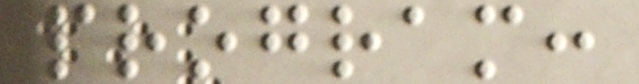program:
